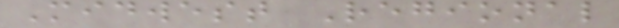Midwest Regional
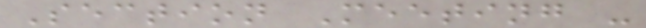Section Meeting -
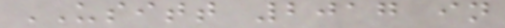USITT 2017 in
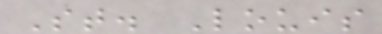St. Louis
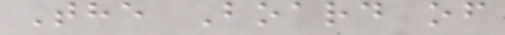The Board of
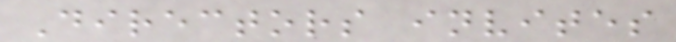Directors invites
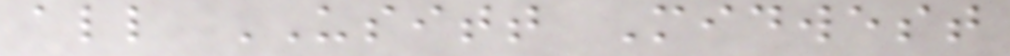all USITT Midwest
